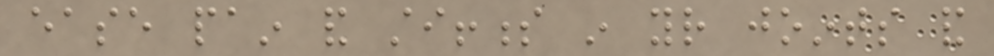ease pain and stiffness in your joints and
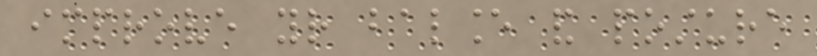improve your balance and posture
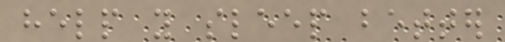help you sleep better
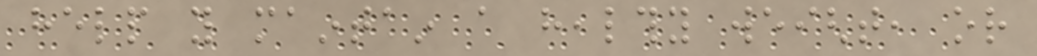help you maintain a healthy weight, or
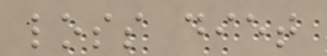loss diet
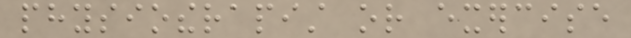physiotherapist or exercise
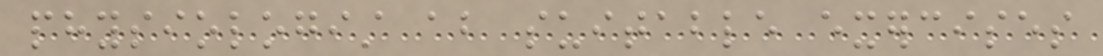physiologist about suitable exercises
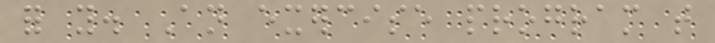for you. An exercise program that
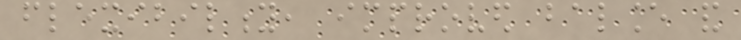flexibility, improved balance and
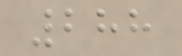288
